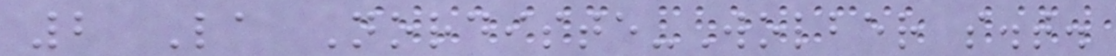2 La Nordiste-Wolber s.t.
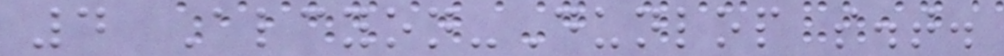4 Alcyon-Dunlop s.t.
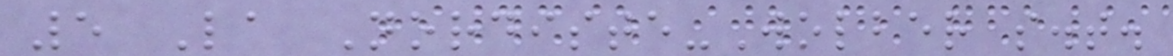5 La Nordiste-Wolber s.t.
